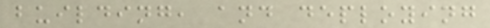building, and deploying
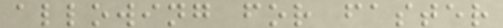allowing for faster
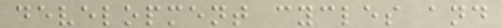development cycles and
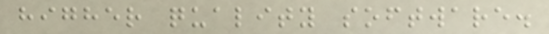higher quality software.
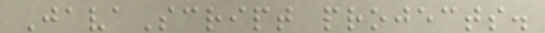JavaScript projects.
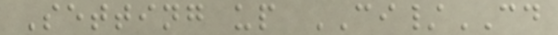Setting up CI/CD
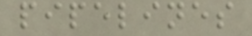pipelines
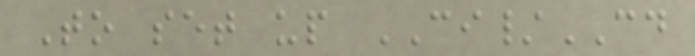To set up CI/CD
